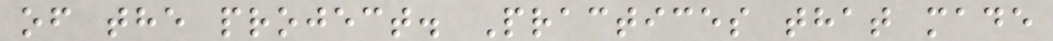of the project. Practices that made
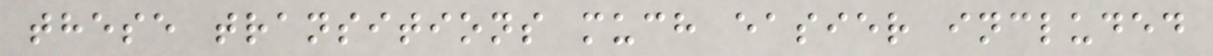these transitions much easier included
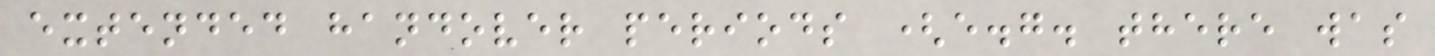extended handover periods (e.g. there was
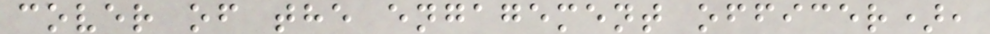cover of the engagement officer),
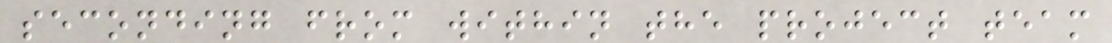seconding from within the project team
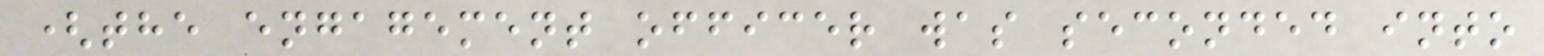(the engagement officer was seconded into
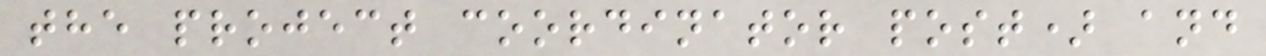the project coordinator post) and
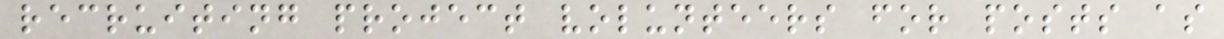recruiting project volunteers for posts as
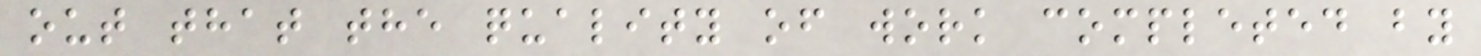out that the quality of work completed by
